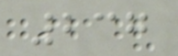237
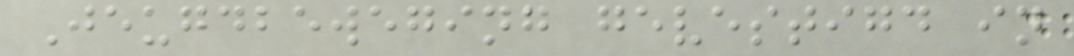Jeugdbeweging gevestigd in
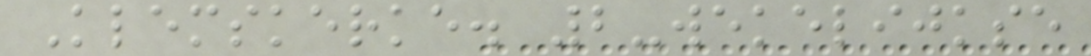Klemskerke. 2-wekelijkse
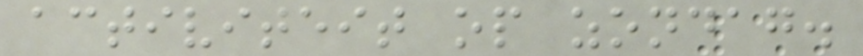activiteit op zondag.
